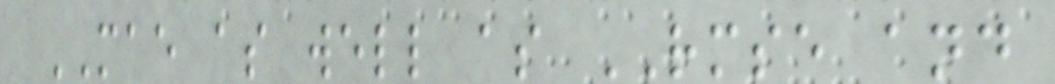MAE as well as RMSE and
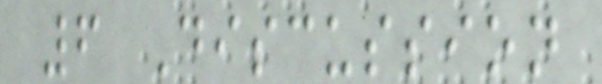6 Discussion
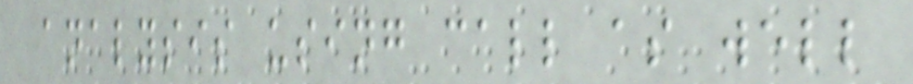analysis using call as well
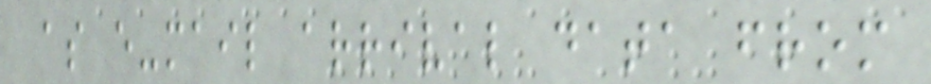as e-mail arrival data from
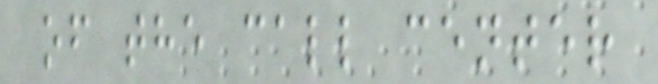of the call center
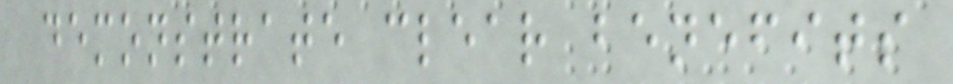demonstrate clear benefits
